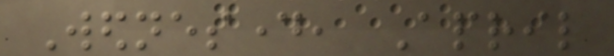Wednesday, April
